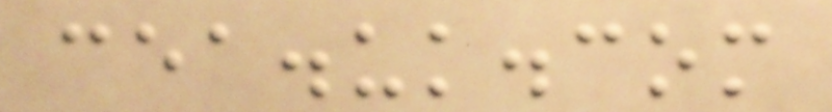cea.uk.com
